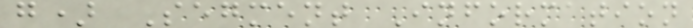g) Segment Information
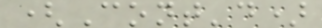(Cont'd)
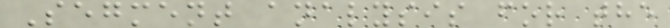Segment analysis for the
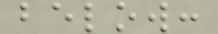below:
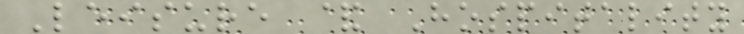Leisure & Hospitality
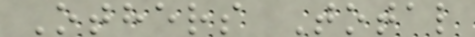Others Total
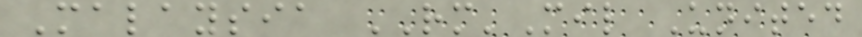Malaysia RM'Mil United
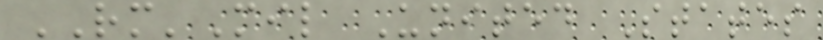RM'Mil United States
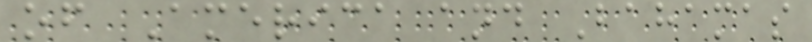of America and Bahamas
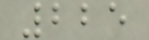225
